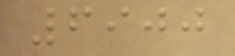6900
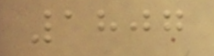1807
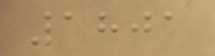1801
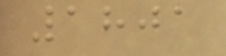1801
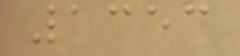1353
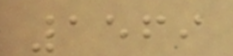1569
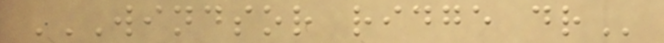WINDSOR RIDGE DR
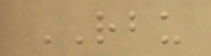RBU
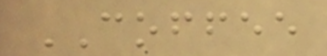COFFEE
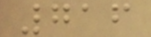716
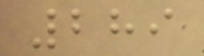289
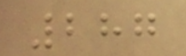287
